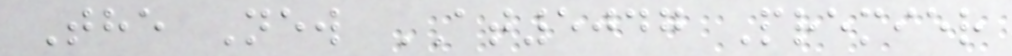The New AT5047 Premier
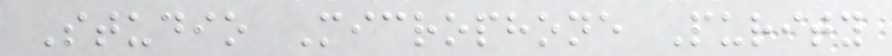Studio Microphone Purity
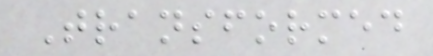Transformed
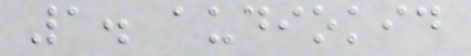1. audiokid
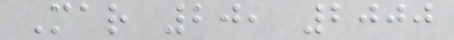Mar 20, 2000
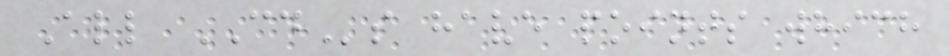All CDs have points which
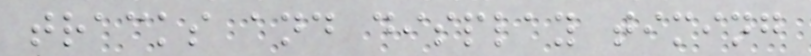tracks and display timing
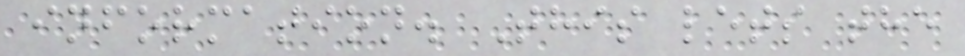information. This lets the
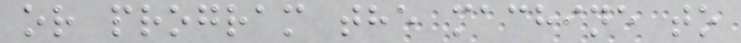or program the machine to
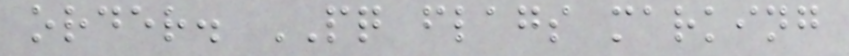order. PQ flags marking
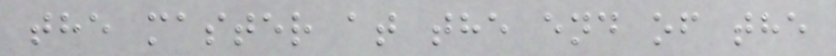the master at the end of the
